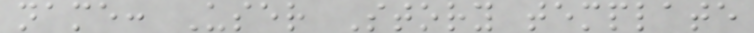name: User Story template
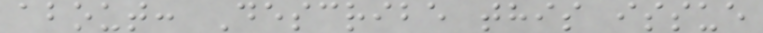about: Describe this issue
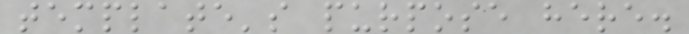template's purpose here.
